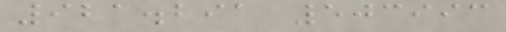921.291 503993
